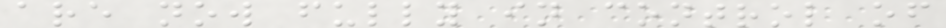are now fully in control of
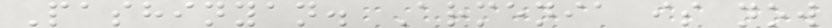Pashinyan. Armenia is now
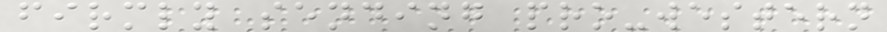firmly sending pro-western
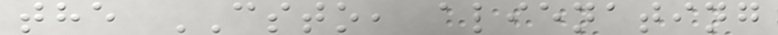the CSTO, alienating
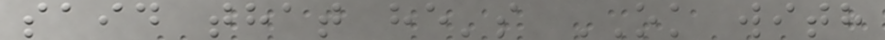said that he's OK with
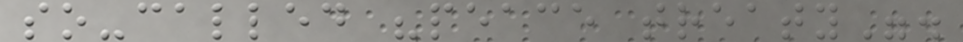so-called "peace treaty".
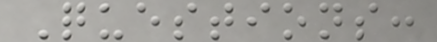Questions:
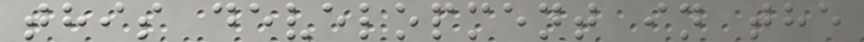this development in the
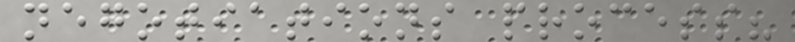negotiations process?
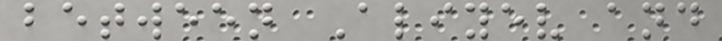between Aliyev and
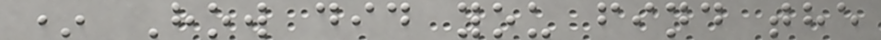* How did you find the
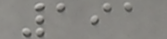191
